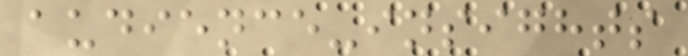audience-insights
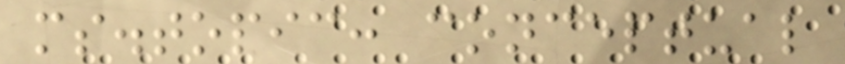ms.topic: conceptual
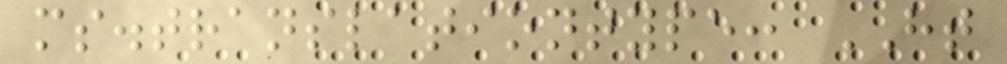ms.translationtype: HT
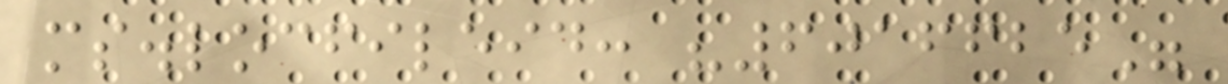ms.locfileid: "6016625"
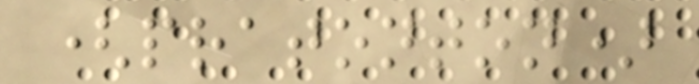(pratonton)
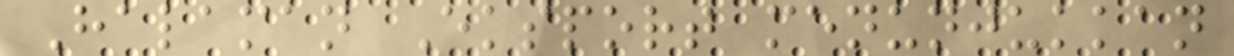Halaman Eksport menunjukkan
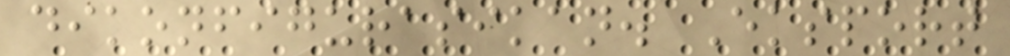dikonfigurasikan. Eksport
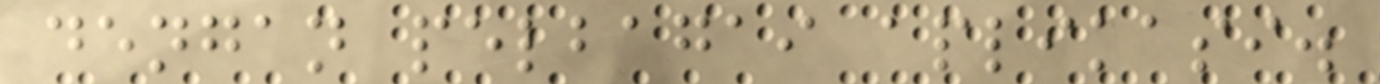dengan pelbagai aplikasi.
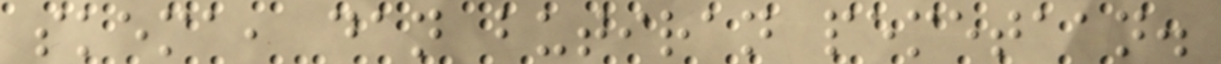skema, dan butiran pemetaan.
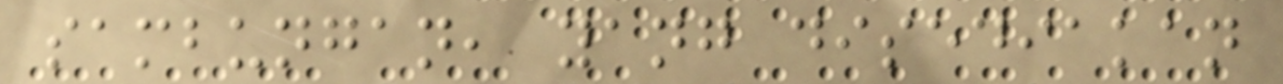sambungan, yang disediakan
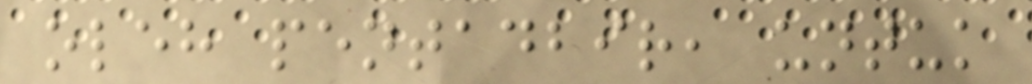oleh pentadbir, untuk
